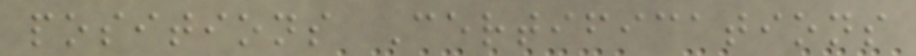positions Certifications
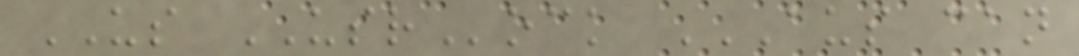US USRock AUS CAN
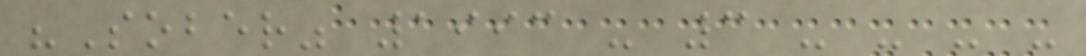"Sober" 1993 - 3 - - - -
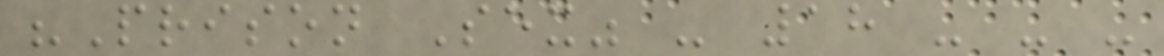"Prison Sex" - 18 - - -
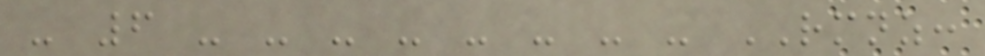- 6 - - - - - - - - RMNZ:
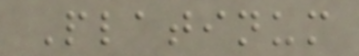Platinum
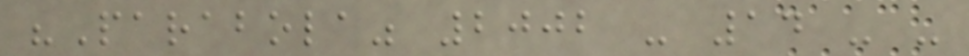"Parabola" 2002 - 14 - -
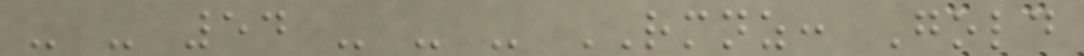- - 54 - - - RMNZ: Gold
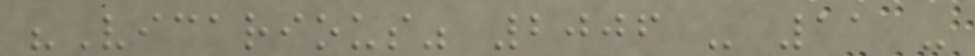"Vicarious" 2006 - 11 -
